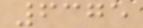6375
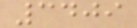3409
